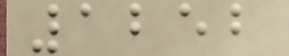1252
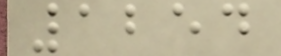1254
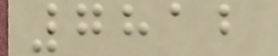7812
